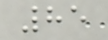85
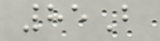85B
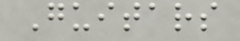Guitars
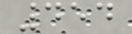454
